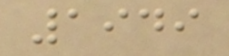1949
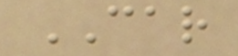CAR
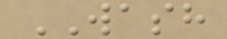WASH
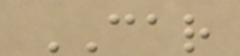CAR
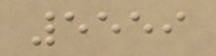5559
